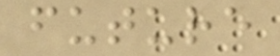future
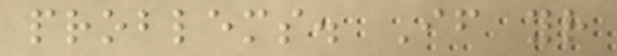problems. If your
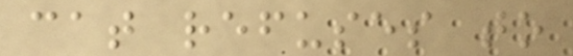cat refuses to
